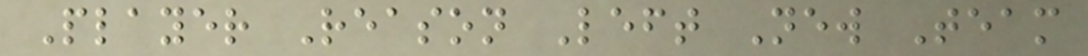Player Reason Left New Team
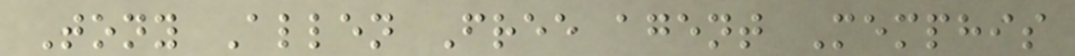Tony Allen Free agent Memphis
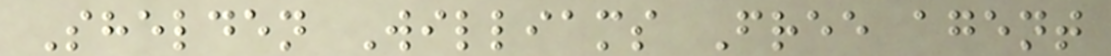Shelden Williams Free agent
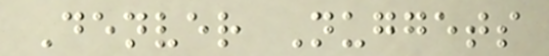Denver Nuggets
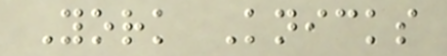York Knicks
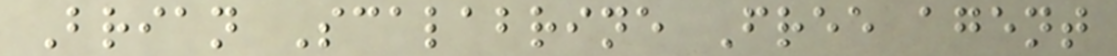Brian Scalabrine Free agent
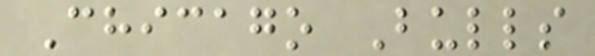Chicago Bulls
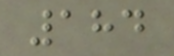184
